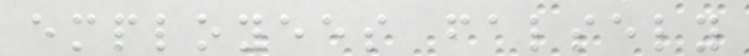employees falsely
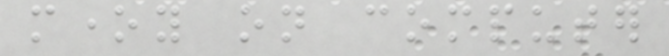money on computer
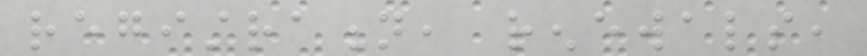registration, renewals,
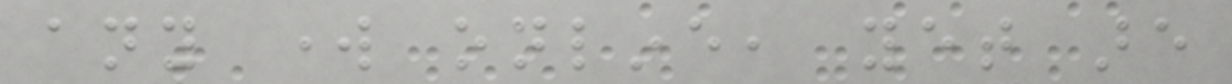any work online, yet are
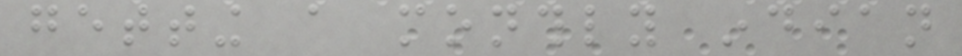getting a monthly indian
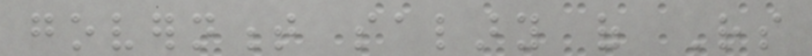government salary of Rs
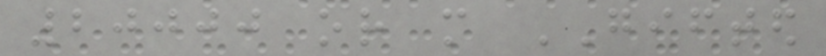20000 or more GIFTED
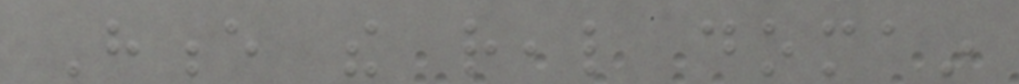Hence the real domain
